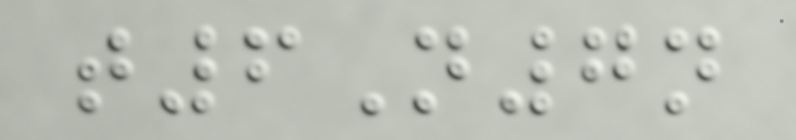t6N7n
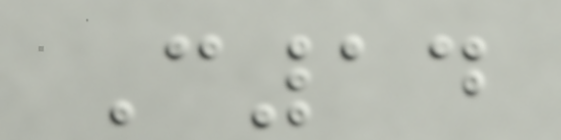C14
